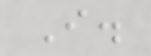I.
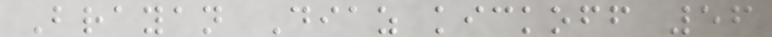Brayan Diaz kickoff 56
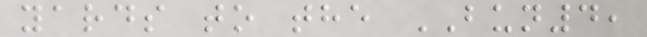yards to the BUN4,
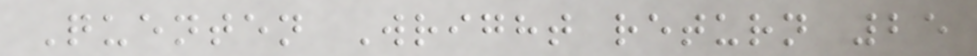Quenten Wright return 25
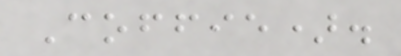Coffie).
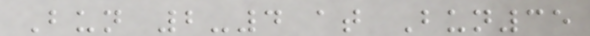Bun 2-4 at Bun35
